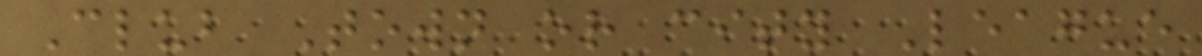Club Town or city League
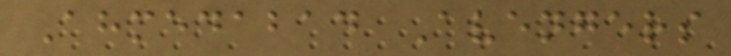Ahmedabad Avengers
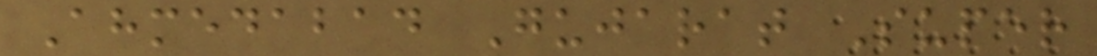Ahmedabad Gujarat Super
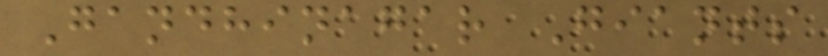Gandhinagar Giants
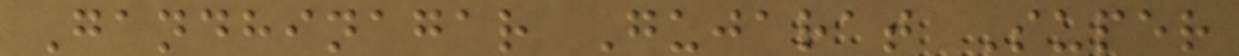Gandhinagar Gujarat Super
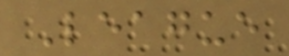League
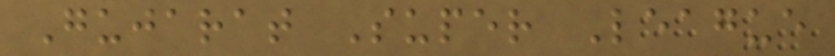Gujarat Super League
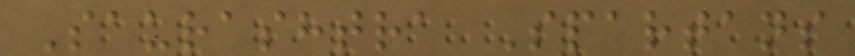Saurashtra Spartans
